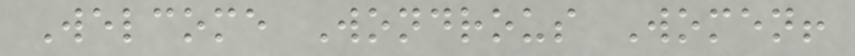Welcome Wondrous Women!
